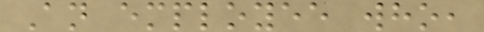An employee who,
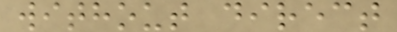without direct
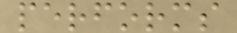performs
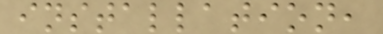installation,
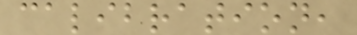calibration,
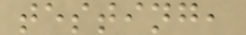testing,
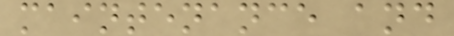maintenance and
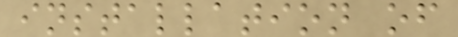installation of
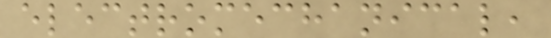electromechanical,
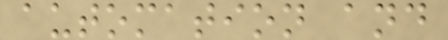automation and
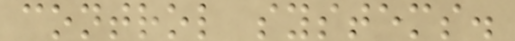control systems.
